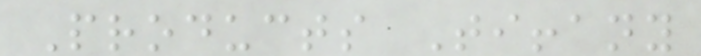Products Tiffany
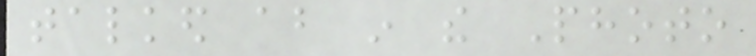talked about in the Photo
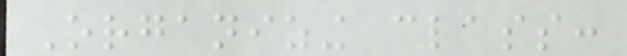Organizing class:
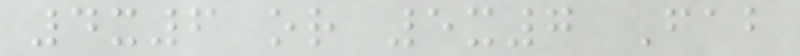4x6 or 5x7 Fab
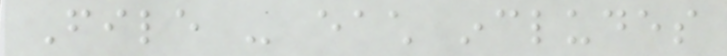File - each includes
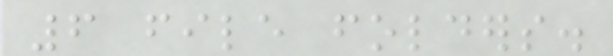6 file folders.
